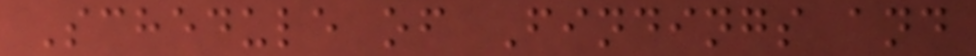Schedule of Findings and
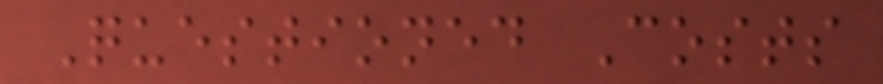Questioned Costs
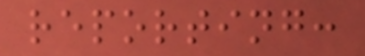reporting:
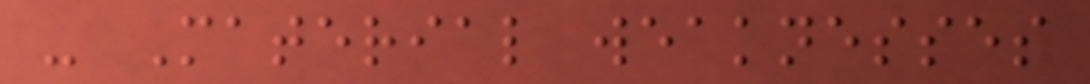- Material weaknesses
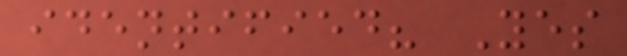identified? Yes
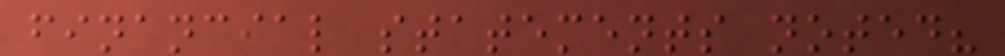financial statements noted?
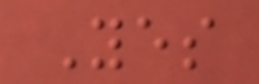Yes
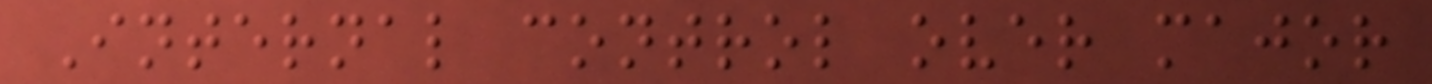Internal control over major
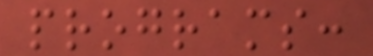programs:
